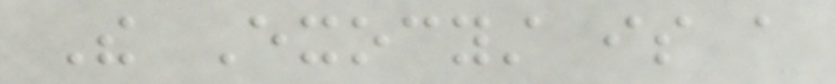The Exocyst is a
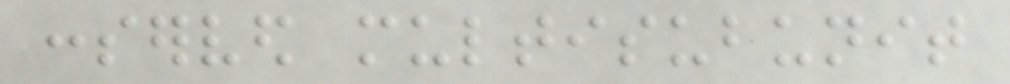conserved multisubunit
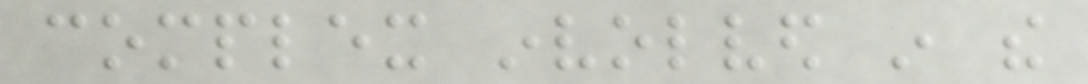complex involved in the
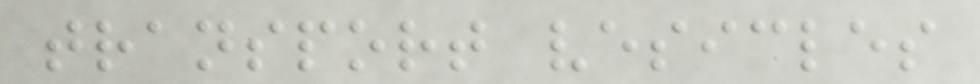transport vesicles
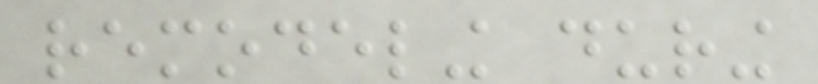remodeling during
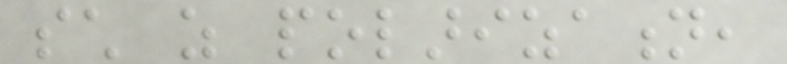such as polarization,
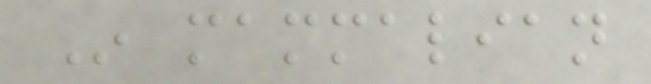In mammalian
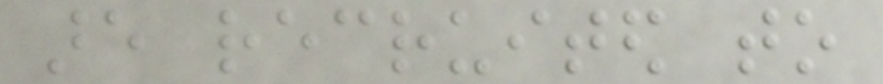are recruited to
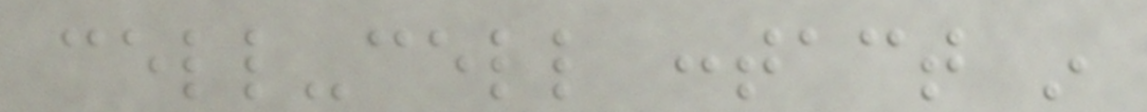cell-cell contact in
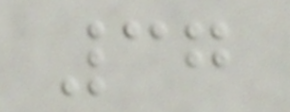37
